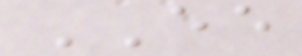EE
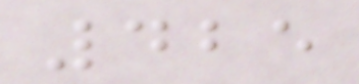425
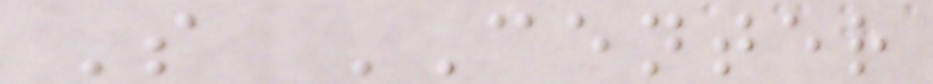S CENTER
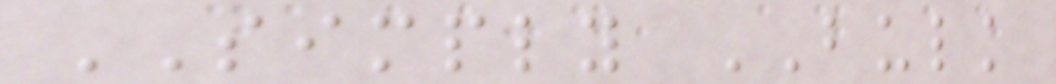SIMPLY BULK
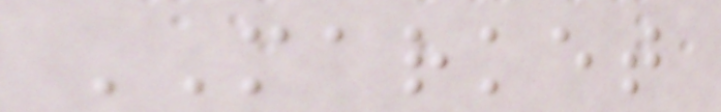MARKET
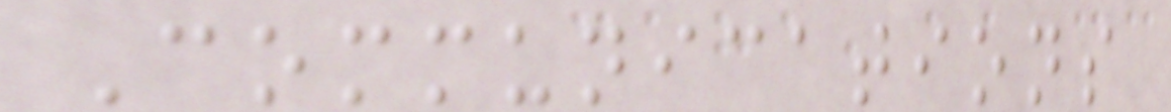Communications
